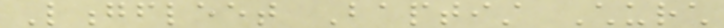Longfleet Baptist Church
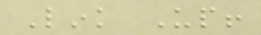Link Up!
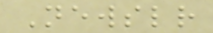Newsletter
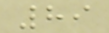89
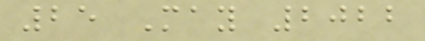25 May 2022
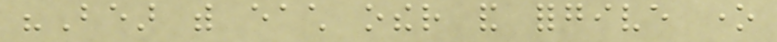"Bear with each other and forgive one
